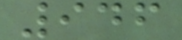946
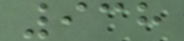938
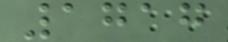1717
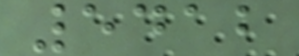5412
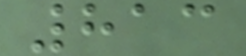813
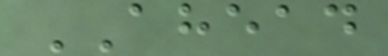AHEAD
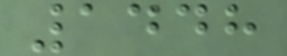1448
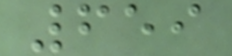659
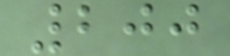200
